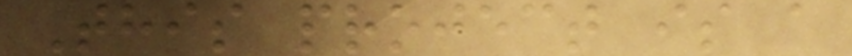This project is a
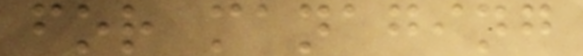for managing
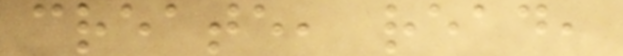create, read,
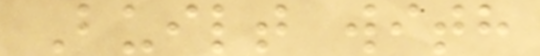Built with
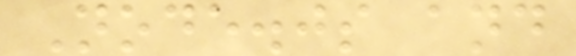Node.js and
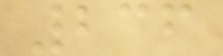236
